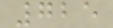725
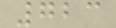723
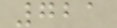721
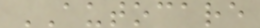AUTOCARE
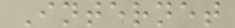Internet
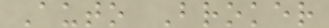Auto Broker
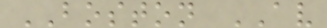BOSTON AV
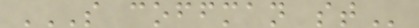S COFFMAN ST
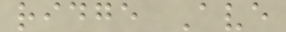ridge Ave
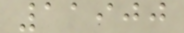11900
